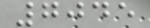7045
